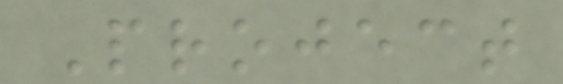Project
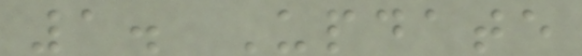1. Update
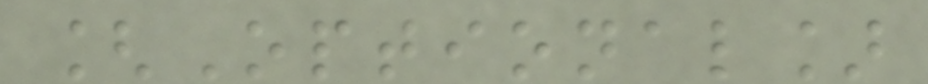[Optional]
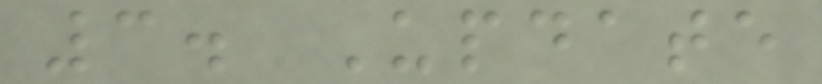3. Update
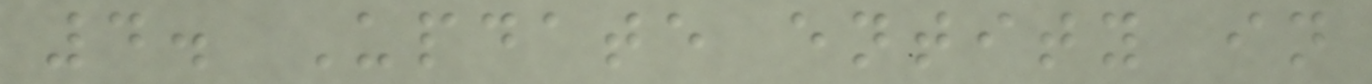4. Update entity in
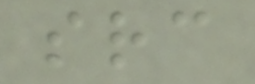src
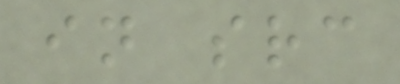in src
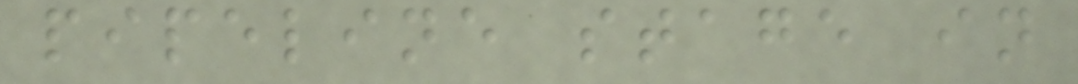pipeline stage in
